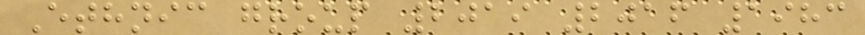Ethnic group 2019 2016 1983
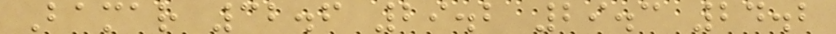Bamar 32.6 29.2 29.3 24.2
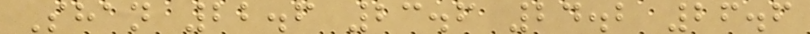Shan 22.6 23.6 24.2 26.6
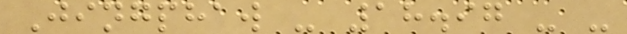Jingphaw - 18.97 - -
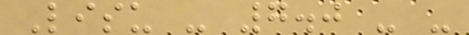Lisu - 7.0 - -
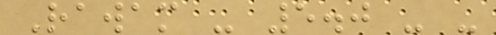Rawam - 5.0 - -
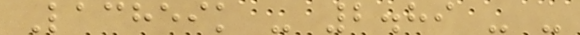Lacheik - 2.89 - -
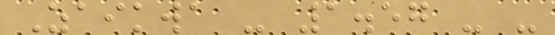Zaikwa - 1.57 - -
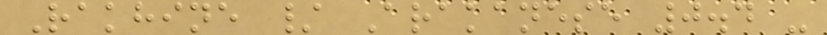Rakhine / Arakanese 0.4 -
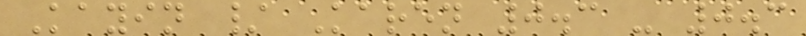Kayin / Karen 0.3 - 0.3
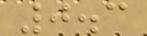0.3
